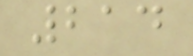214
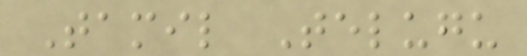Tamil Telugu
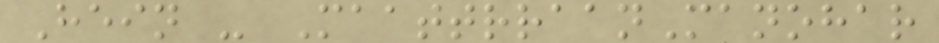Hein - MaattrraanManohar
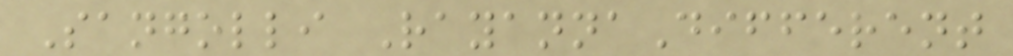Sangolli RayannaDifferent
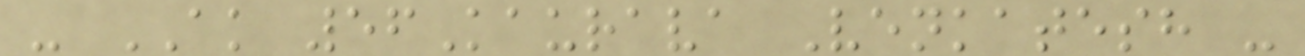- AK 56Kaurava Venkatesh -
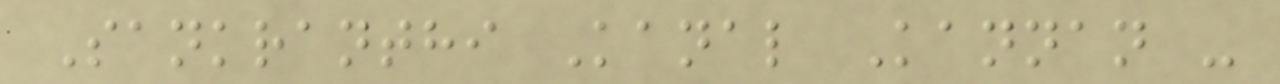Sankranthi Kanal Kannan -
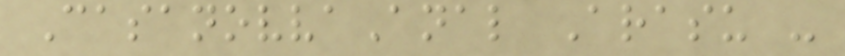CasanovvaAnal Arasu -
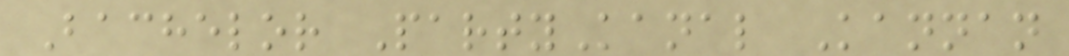Bachelor PartyKanal Kannan
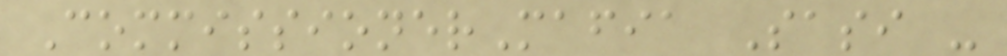CommissionerMafia Sasi -
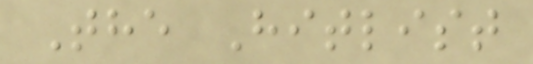The Hitlist
